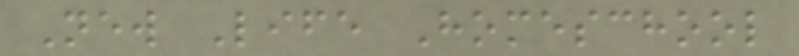New Life Homeschool
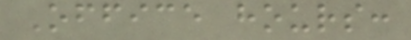Office hours:
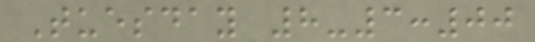Tuesday 8-3:00
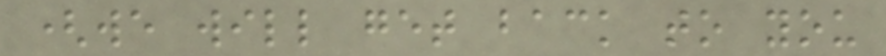(we will get back to you
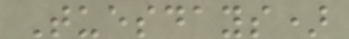Tuesdays)
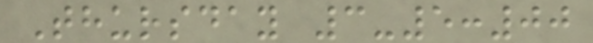Thursday 3-5:00
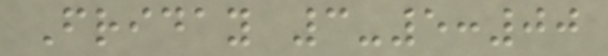Friday 3-5:00
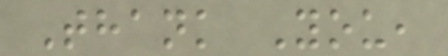Thank You,
